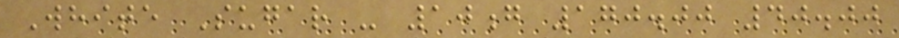White Sugar - 10g 170.00 40.00
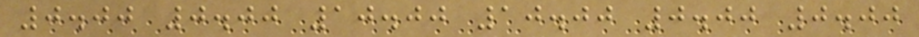0.00 0.00 10.00 10.00 0.00 0.00
